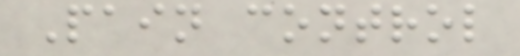Pain control
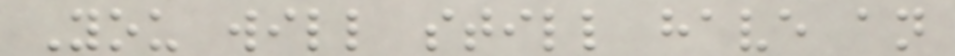You will still have an
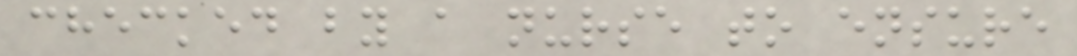checked by a nurse to ensure
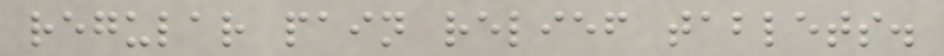regular pain relief tablets.
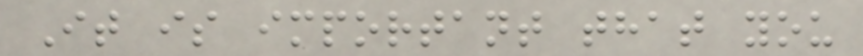It is important that you
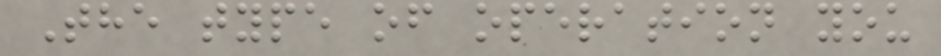The type of operation you
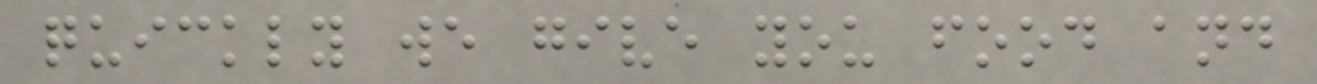quickly we give you food and
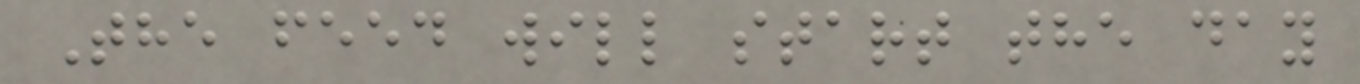The feed will start the day
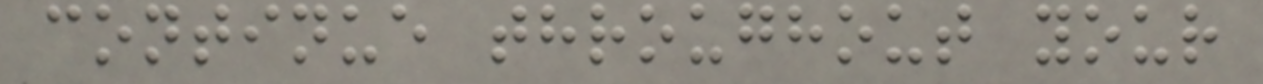continue throughout your
